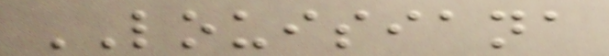LOUISIANA
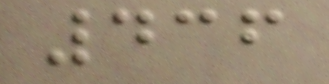436
